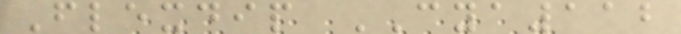Flexdip CYA112
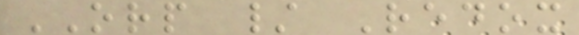ORP / Redox
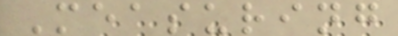Measuring
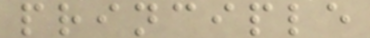principle
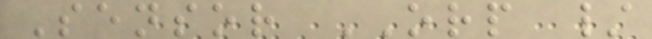Sensor ORP /
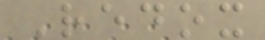Redox
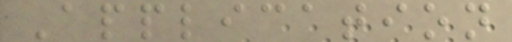Application
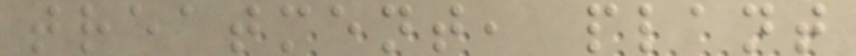treatment, plant
